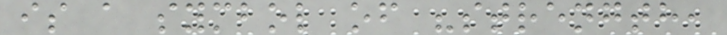is a symbol of "strength,
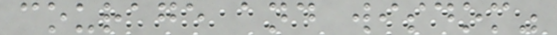courage and wisdom"
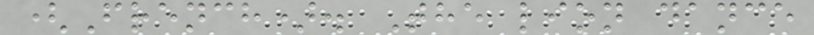(French). The lion dance
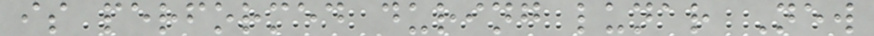is performed during lunar New
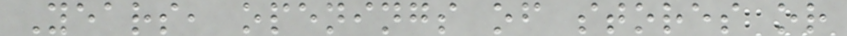Years, openings of stores or
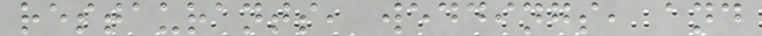restaurants, weddings, and
